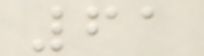61
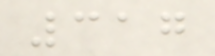317
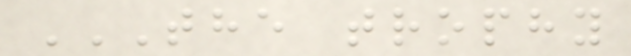THE TROPHY
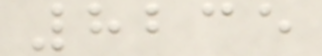8235
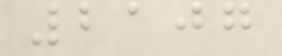2107
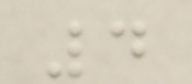4
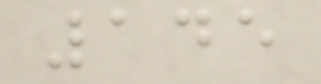145
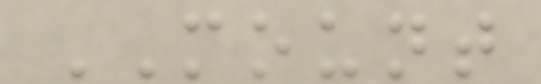MOUNT
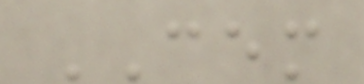CEM
